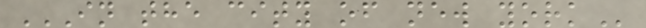IN THE CITY OF NEW YORK
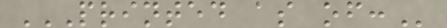PRINTED AS OF:
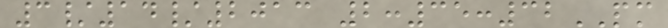3/14/2013 2:35:32PM
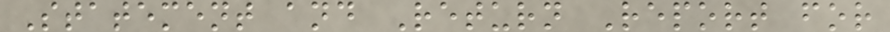Statement and Return Report for
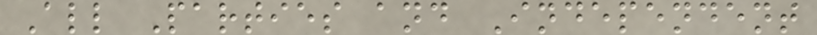All Parties and Independent
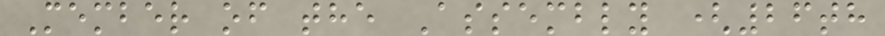Member of the Assembly (26th
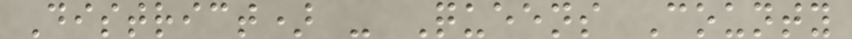District) - Queens County
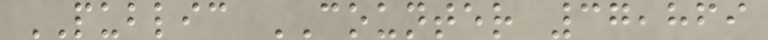PUBLIC COUNTER 37,869
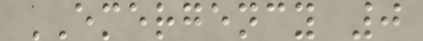EMERGENCY 0
